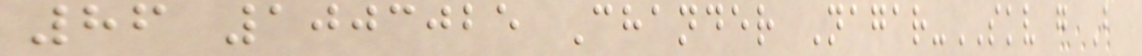86 1003025 Chander Nagar-SKV g B
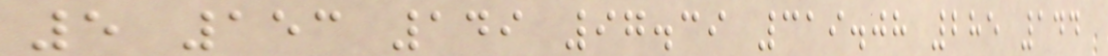5 153 149 97.39 319.08 285 144
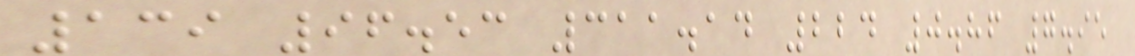139 96.53 311.14 224 0.86 7.95
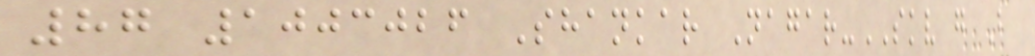87 1003026 Shankar Nagar-SKV g B
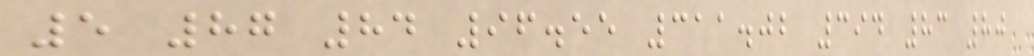5 87 84 96.55 311.02 394 83 80
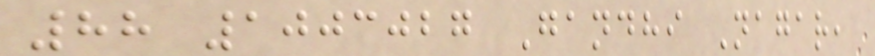88 1003027 Gandhi Nagar,
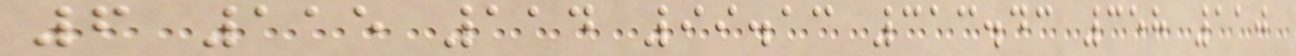6 115 114 99.13 313.43 358 110
